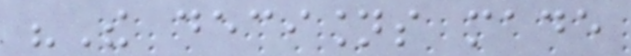"The decisions made
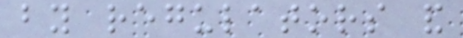by regulators and
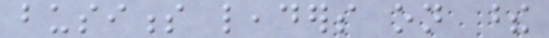business leaders on these
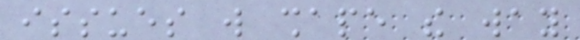issues will shape the way
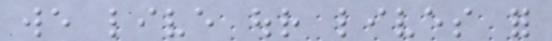we live our lives for
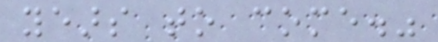years to come."
